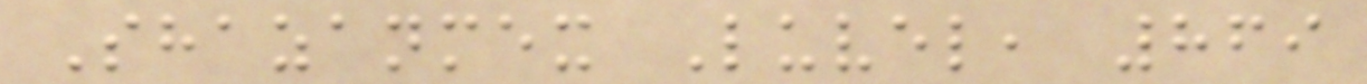Shazanmex Luvel, 869
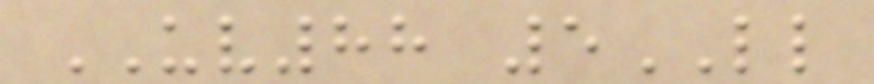UV88 5LL
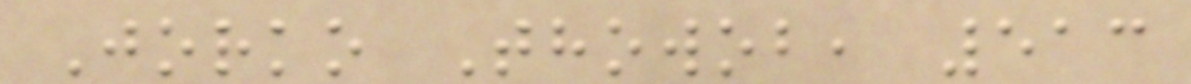Jorko Thowob, 513
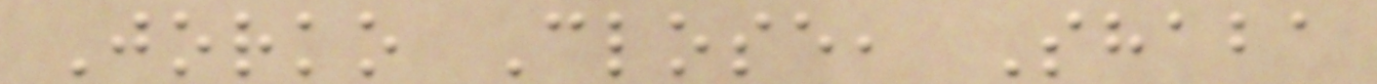Jorko Close, Shaba
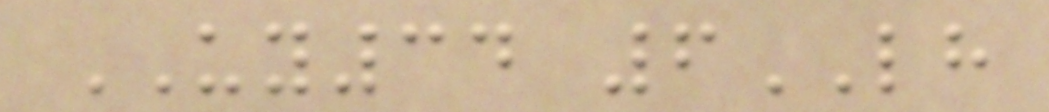UY34 6LH
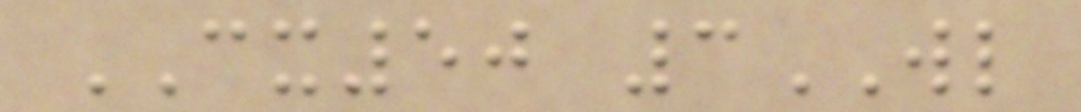CX50 3WL
